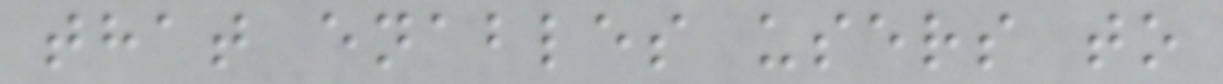that enables users to
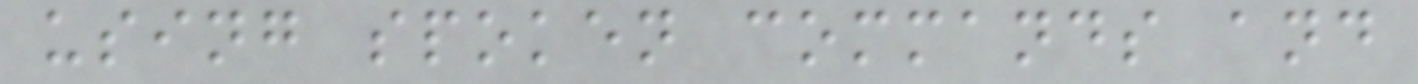using spoken commands and
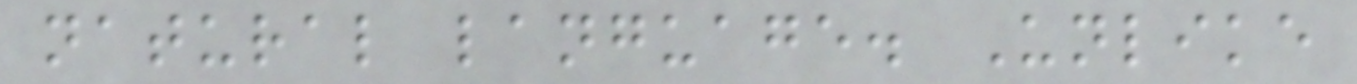natural language. Unlike
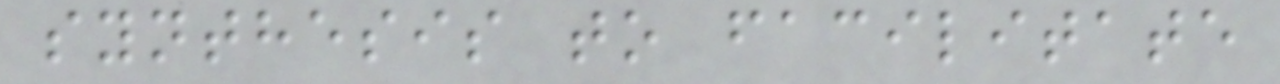synthesis to facilitate
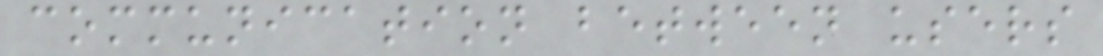communication between users
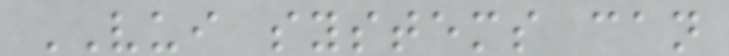VUI systems can
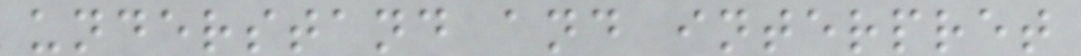understand and interpret
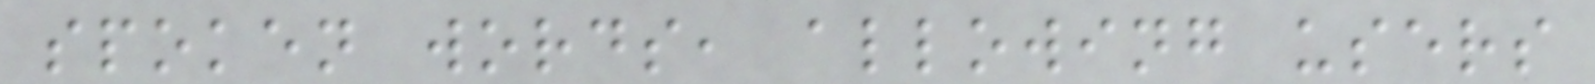spoken words, allowing users
